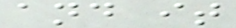and it
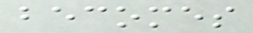becomes
